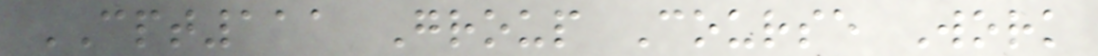CPT111 Group Course Work
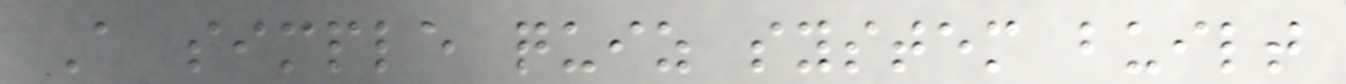A simple quiz system built
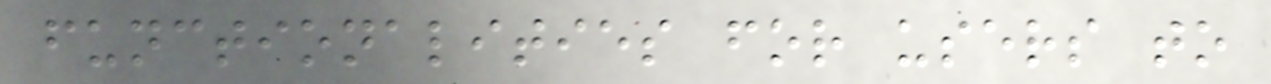functionalities for users to
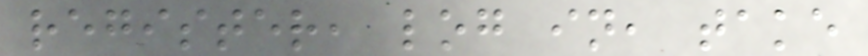register, log in, take
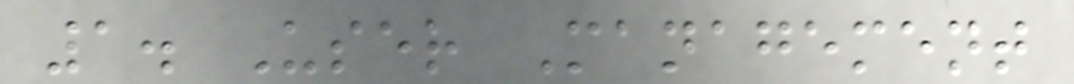1. User Management
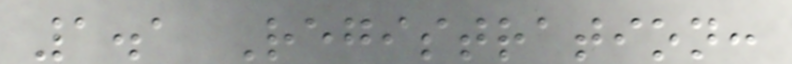1.1 Registration:
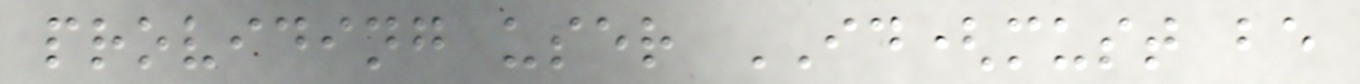providing user ID(must be
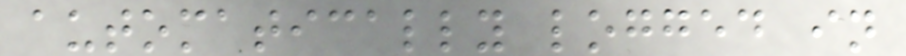automatically logged in
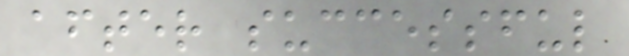after successful
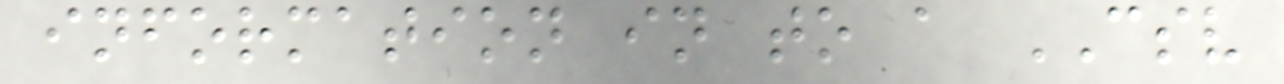information in to a CSV
